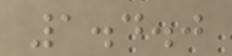1.4.0
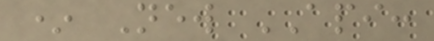* New API:
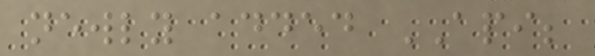newly added API;
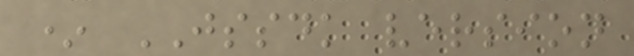* JSSDK version
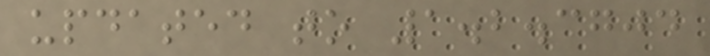updated to 1.2.3704
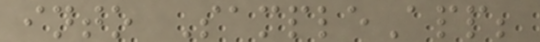into SampleApp;
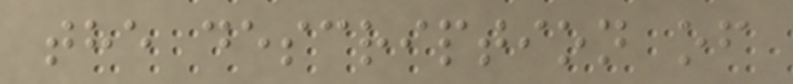the description of
